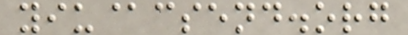yiu@csend.org
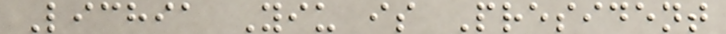Lichia Yiu is President
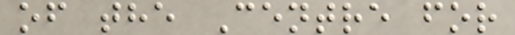of the Centre for
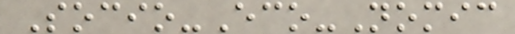Socio-Eco-Nomic
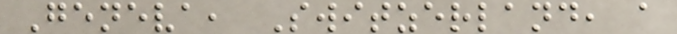Geneva, Switzerland, a
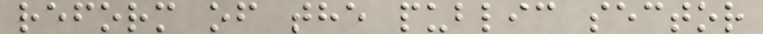reform of the public sector
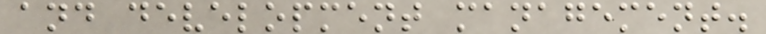and development management.
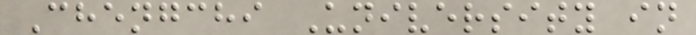Chengchi University in
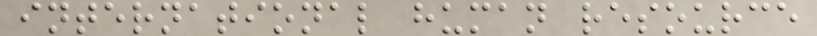international human resource
